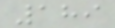189
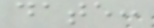date:
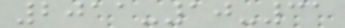2011-10-31
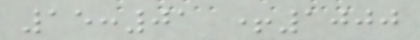15:01 +1000
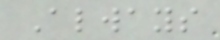Always
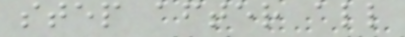step after all
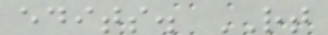edits. RT
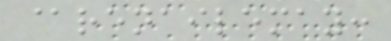@renailemay:
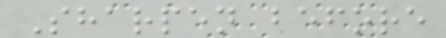Sharpen before
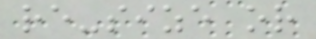re-size or
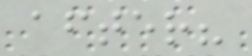after?
